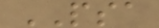PSA
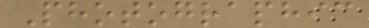Photographic
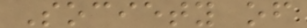Society of
